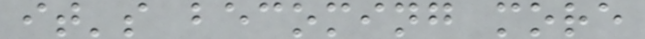it's becoming more
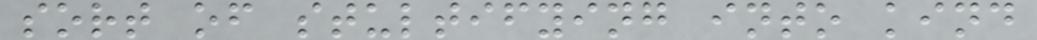sort of stultifying into kind
